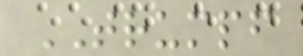TRUMPF
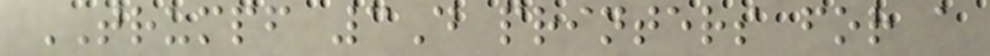TRUMPF 3D printers for a
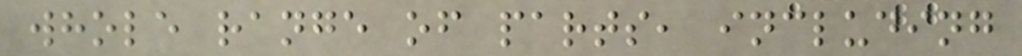whole range of parts, including
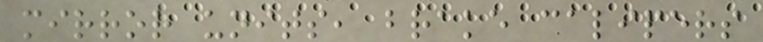mirror units, brake calipers
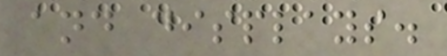and displays.
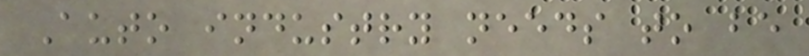Auto industry needs to be
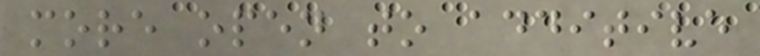more open to additive
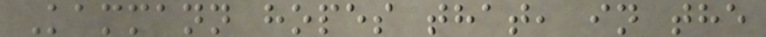Kammann hopes that, in the
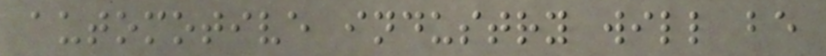automotive industry will be
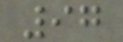97
